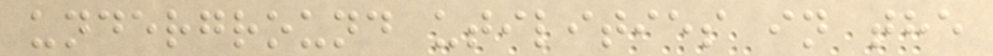underground utilities in the
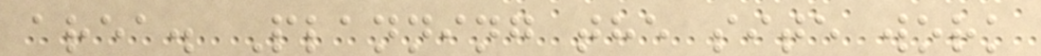area. Planning the site work
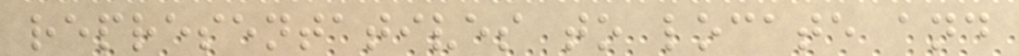representatives to locate and
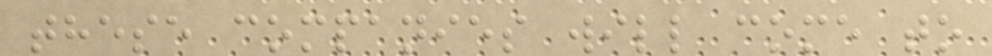these companies will come to
